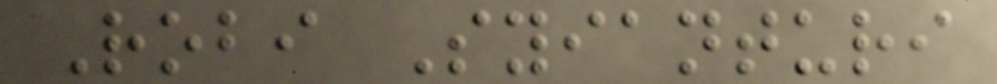Robi Syianturi
